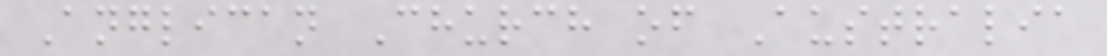Anglican Church of Australia
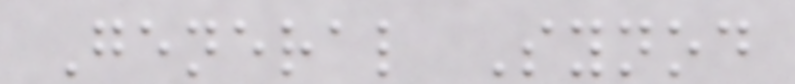General Synod
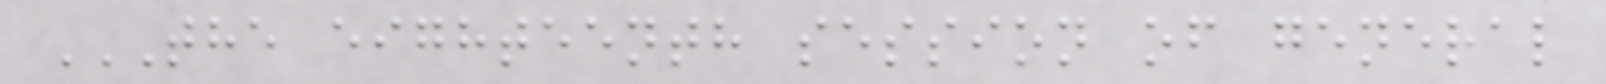THE EIGHTEENTH SESSION OF GENERAL
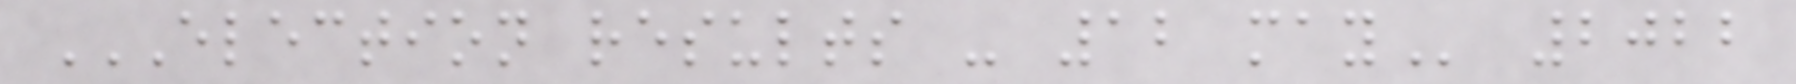ELECTION RESULTS - 12 MAY 2022
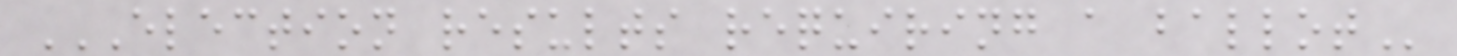ELECTION RESULTS REQUIRING A BALLOT
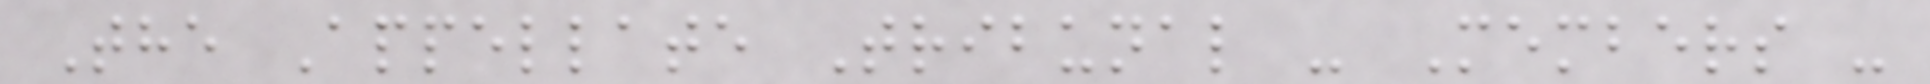The Appellate Tribunal - Members -
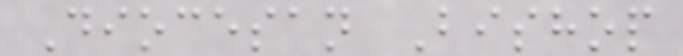Diocesan Bishop
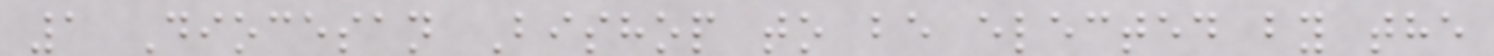1 Diocesan Bishop to be elected by the
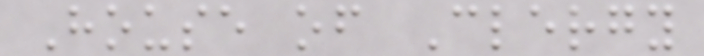House of Clergy
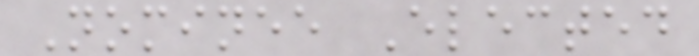Nominee Elected
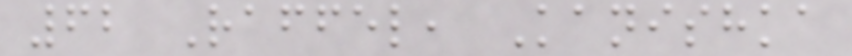62 Raffel, Kanishka
